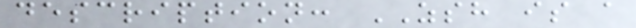description: ZSH is a
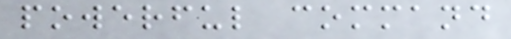powerful command
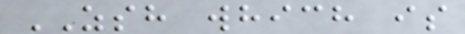ZSH which is
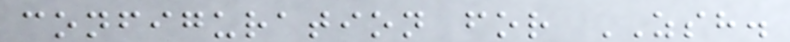configuration for ZSH.
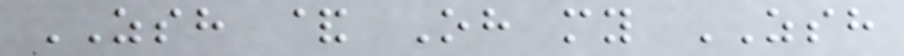ZSH & Oh my ZSH
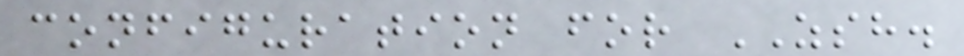configuration for ZSH.
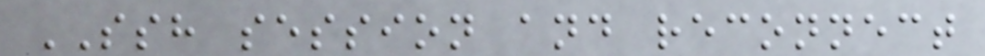SSH session and reconnect
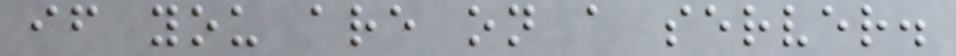if you are on a server.
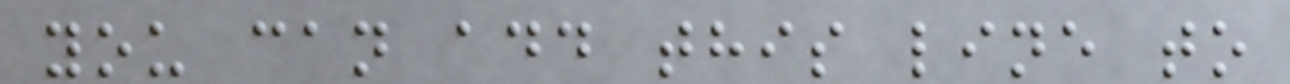you can add this line to
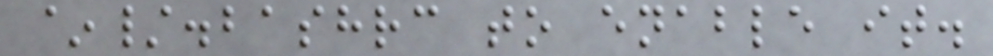~/.bashrc to enable it.
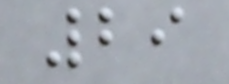29
